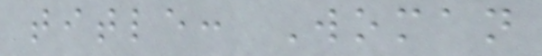title: Woman
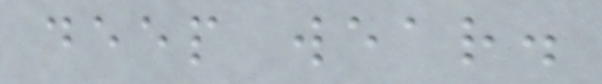deep wear.
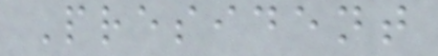President
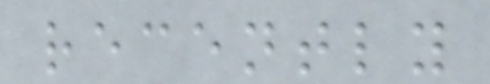recently
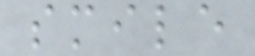smile
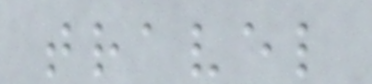travel
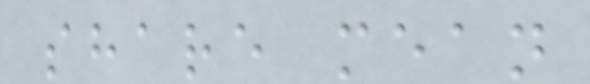share mean
